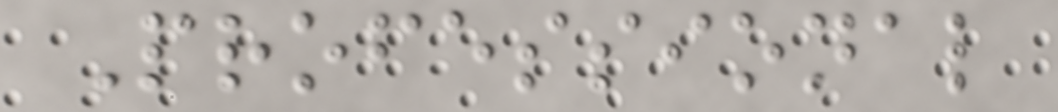Professional
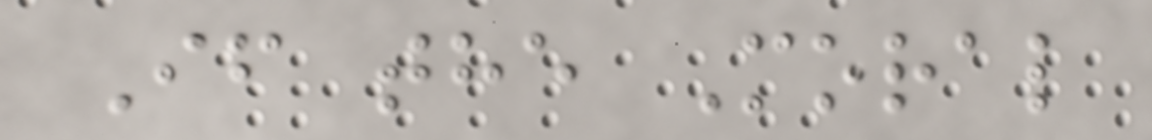If the Moral
